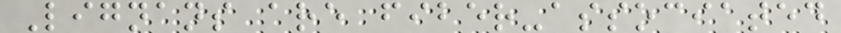Lignans are fiber-associated
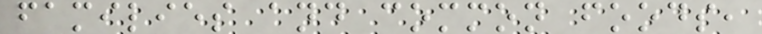families and common foods,
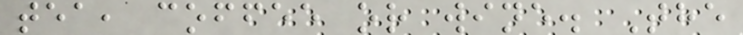tea, coffee or wine. The
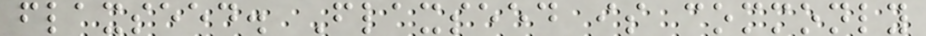flaxseed. Flaxseed is commonly
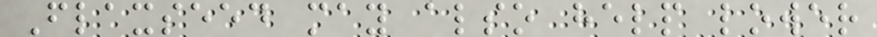Flaxseed may also help lower
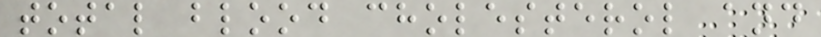total blood cholesterol and
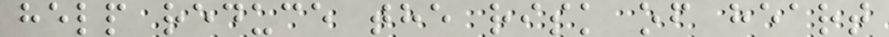help reduce the risk of heart
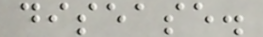disease.
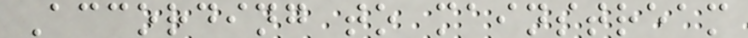According to mainstream
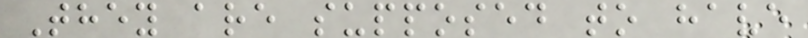They are supposed to have
